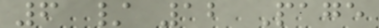6 / 12 Page
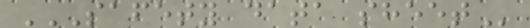SAFETY DATA SHEET
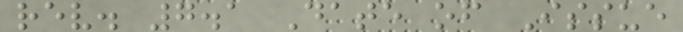rev. 7.1 Date of Issue
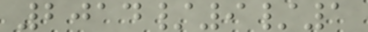2014/9/1
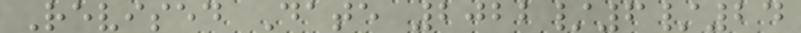Revised Date 2022/6/24
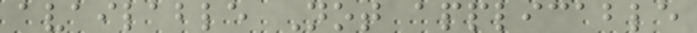available Not applicable
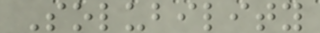Solubility
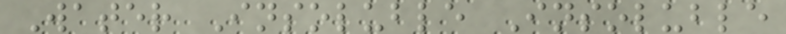Water Insoluble Insoluble
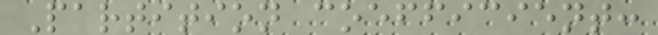Partition coefficient:
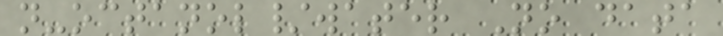n-octanol/water No data
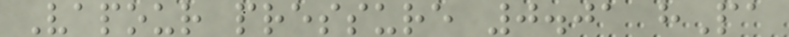Vapour pressure 0.01 hPa
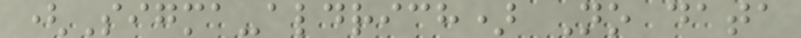(Sigma-aldrich) No data
